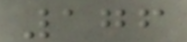176
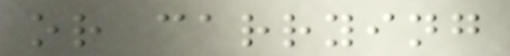or carrying
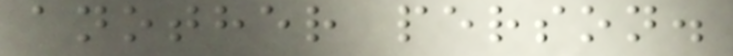another person.
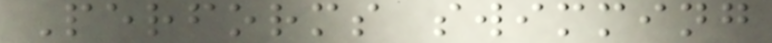Performs swimming
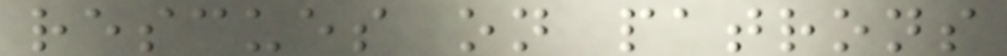rescues on patrons
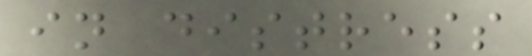in distress
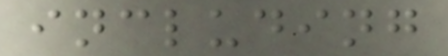including
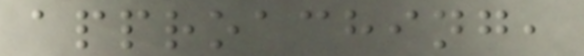approaching,
